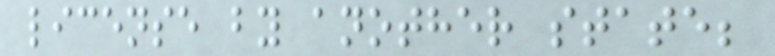license by another state;
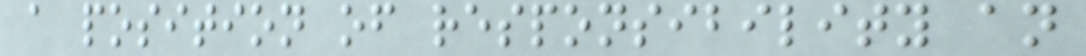a position of responsibility an
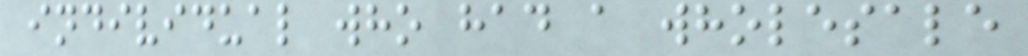individual who had a wholesale
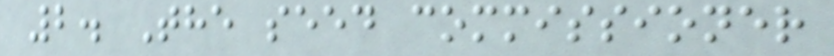2. The seed commissioner
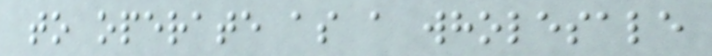to operate as a wholesale
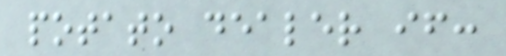potato dealer if:
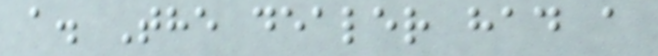a. The dealer had a
